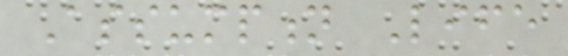Assumption Life
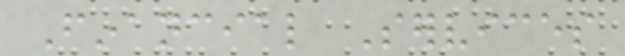Financial Services
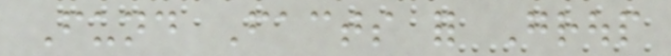Fund Facts for Group
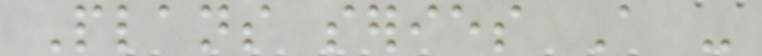Plans series A -
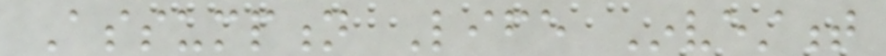Assumption Life Investment
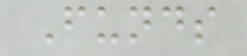Funds
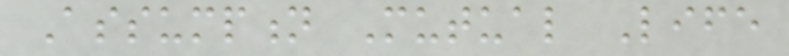Assumption Mutual Life
